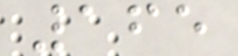165
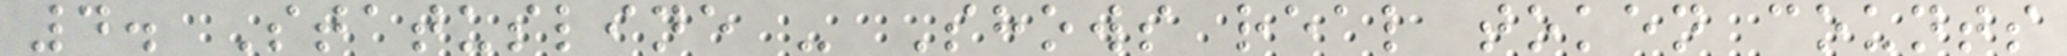4. Statusline - Shows real token counts
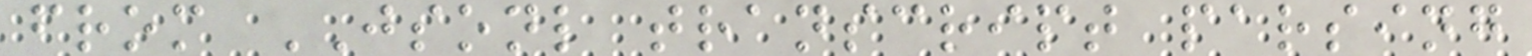from JSONL transcript parsing
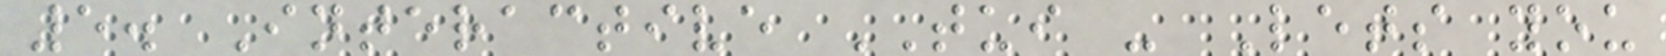5. Interactive TUI - Lets you
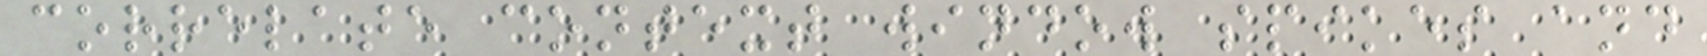correlate context window spikes and
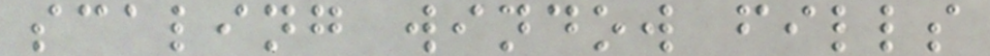scaling window fills
